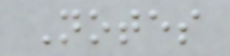Notes
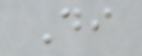Di
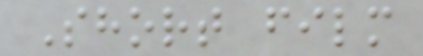Short film
